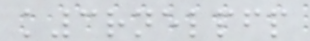k3rnelpfp
